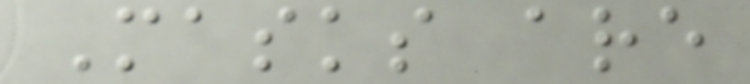Masks are
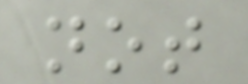not
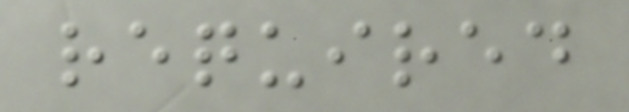required
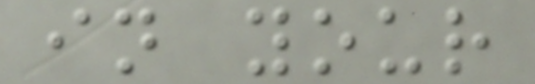in your
